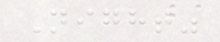Night"
